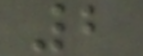2
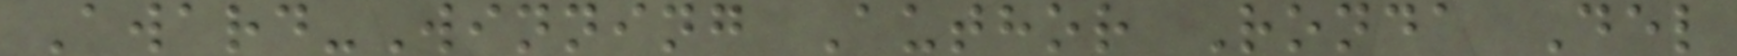Award-Winning Author Ronda Del
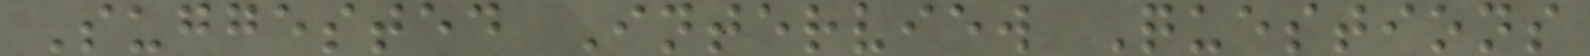Suggested Interview Questions
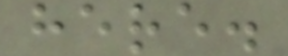here.
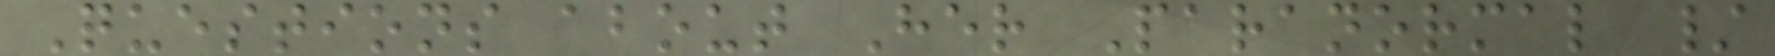Questions about Her Paranormal /
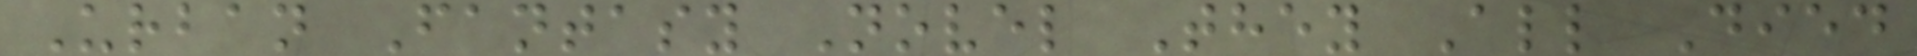Urban Fantasy Novel They All Died
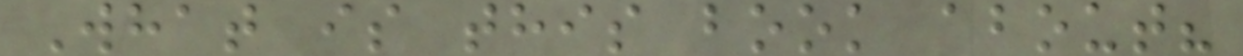What is this book about?
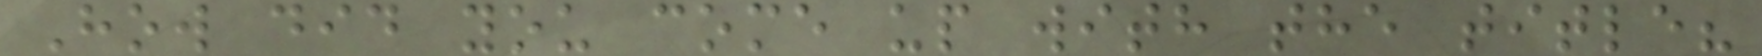How did you come up with the title?
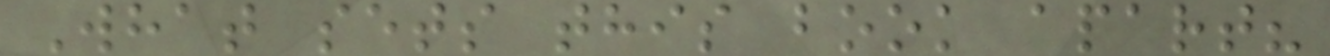What sets this book apart?
